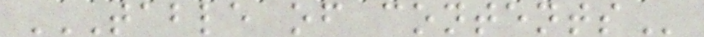TABLE OF CONTENTS
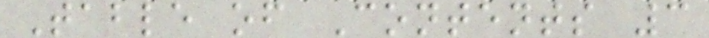Table of Contents 3
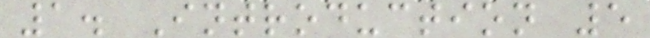1. Introduction 5
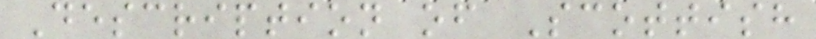Description of Scottish
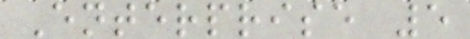Enterprise 5
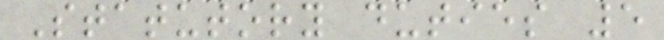Statutory duties 5
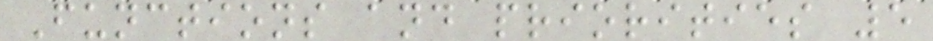Functions and priorities 5
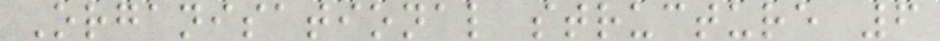Organisational structure 6
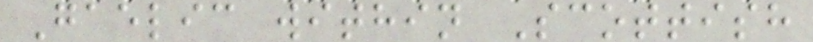Gaelic within Scottish
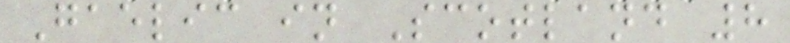Gaelic in Scotland 8
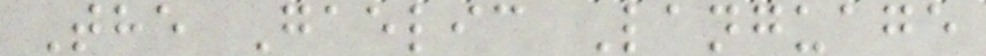The Gaelic Language
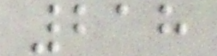218
